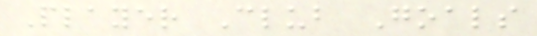Player Club Goals
